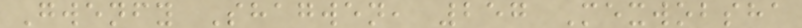Gwenfy Shagwen, 257 Mexwobsha
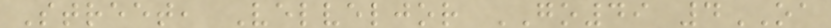Street, Velveljor GO49 4OA
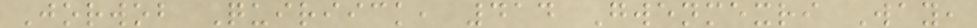Jorwob Quiriick, 414 Gwenmexri Way,
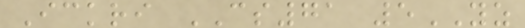Ickri CS71 5YZ
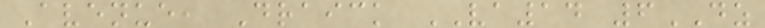Avenue, Draick VA14 6DZ
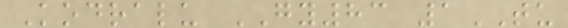Kodralu GY83 1TU
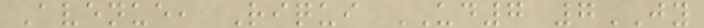Avenue, Riqui UD7 7JY
